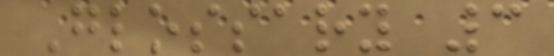Glossary 3
